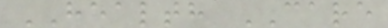HEALTH CARE
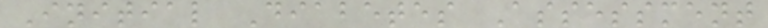Initial Diabetes Assessment
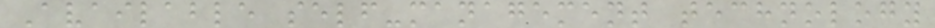Available self-management technology
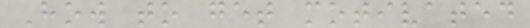How to get motivated
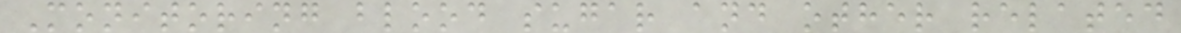Monitoring blood sugar and other related
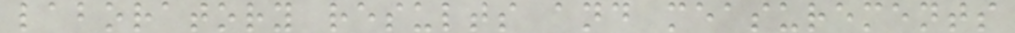laboratory results and measurements
